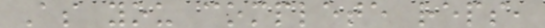As you complete reps,
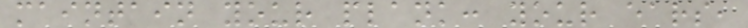maintain your plank: your ears,
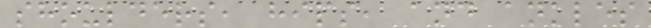shoulders, hips, and ankles
